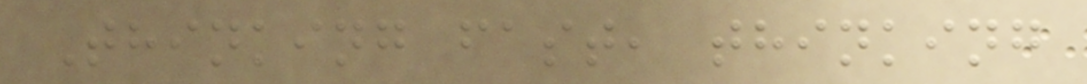Thinking fast, thinking
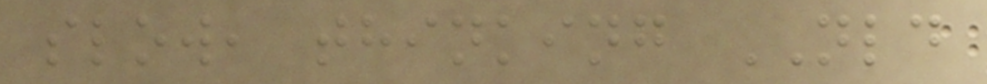slow, thinking NLD
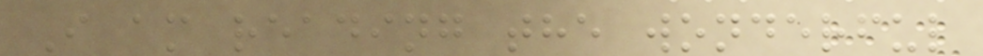I am reading the wonderful
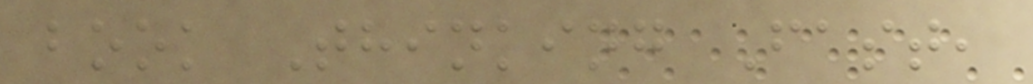book Thinking Fast,
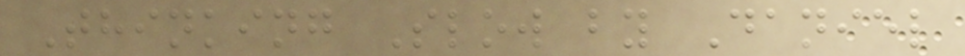Thinking Slow by Daniel
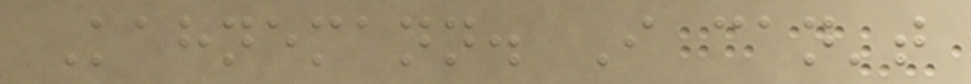Kahnemann. I can't
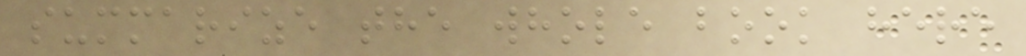summarize the whole book here
